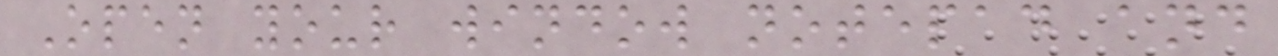Open your window notepad and
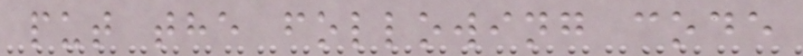put the following code
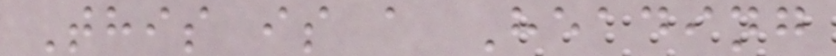This is a Heading
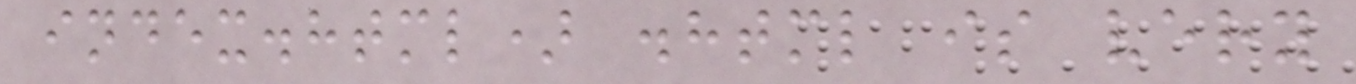index.html) .html is very
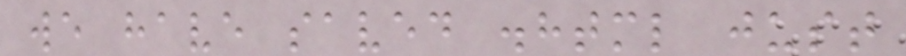we have saved .html just
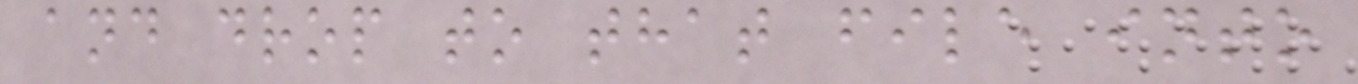and drop to that file into
